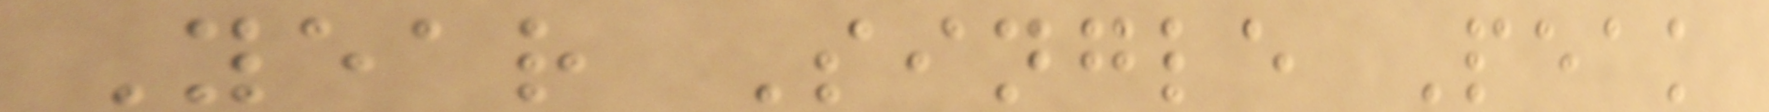Year Single Peak
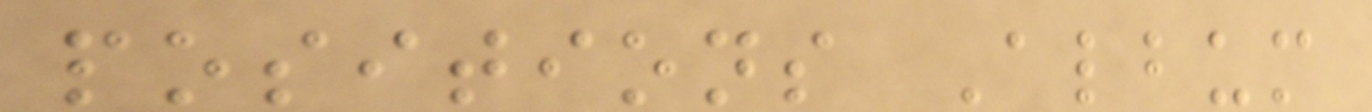positions Album
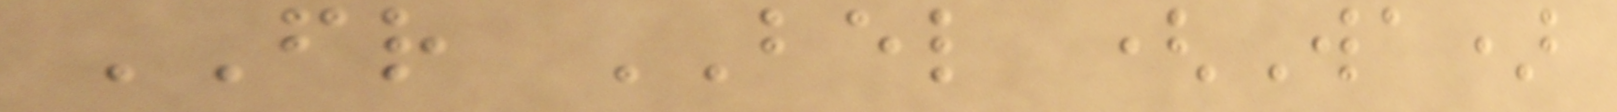FR BEL (Wa)
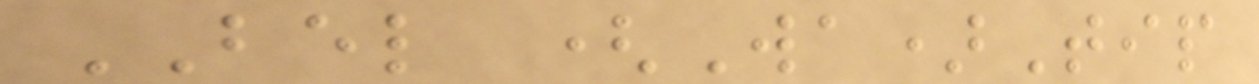BEL (Wa)Tip
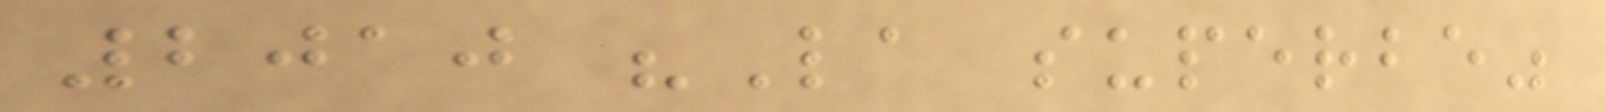2010 "La superbe"
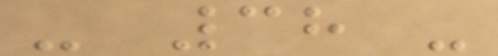- 38 -
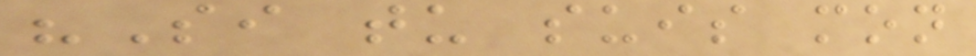"Si tu suis mon
